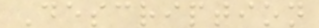Description
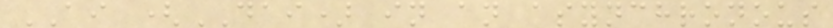AI (DAI) in an asynchronous
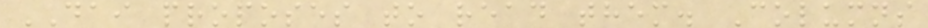DAI proposes to read them. Columns
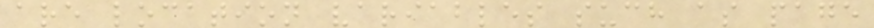are location variables such as page
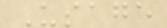Usage
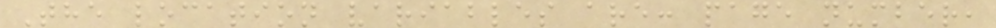The location variables are: page number,
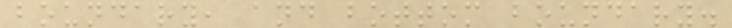boundary, and bottom boundary.
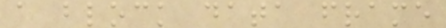a block data frame
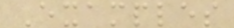Examples
